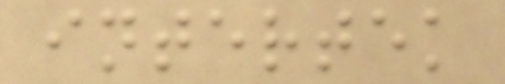intertek
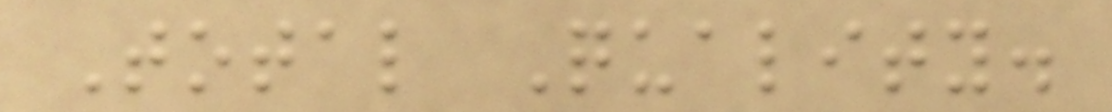Total Quality.
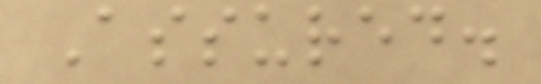Assured.
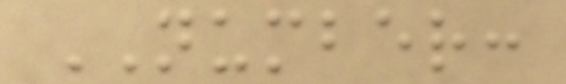NUMBER:
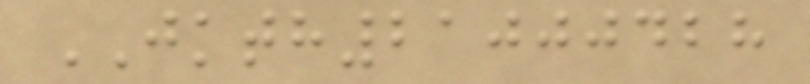JKTH21000428
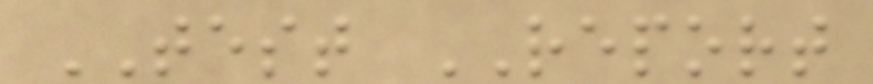TEST REPORT
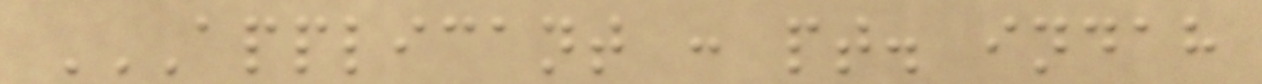APPLICANT : PT. INDAH
